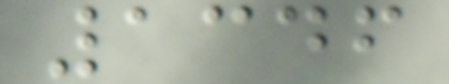1346
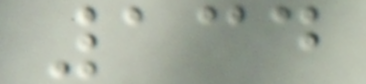134
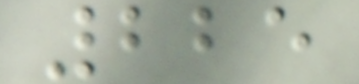225
